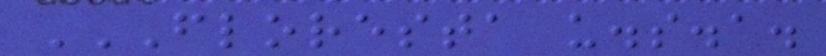FLORESTA U.S.A.
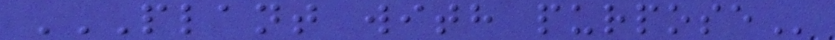PLANT WITH PURPOSE
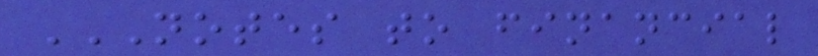NOTES TO FINANCIAL
